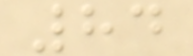84
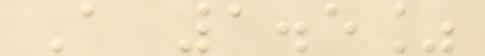A 1.5%
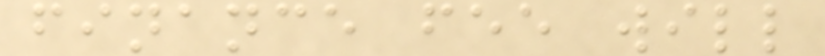finance fee will
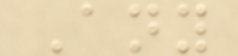Any
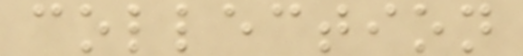collection
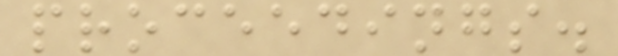proceedings.
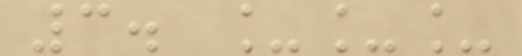3. ___
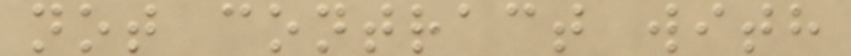not contract with
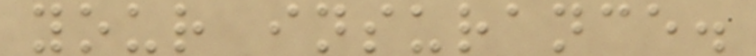your insurance.
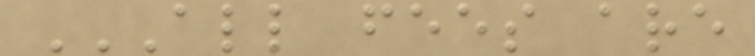ALL FEES ARE
